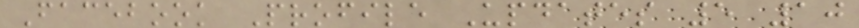Facebook Profile Updates 5 10
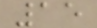15
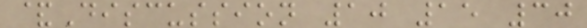&Discussion 10 15 30
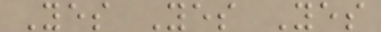Yes Yes Yes
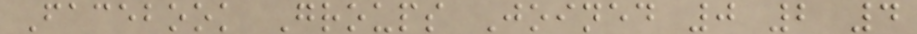Facebook Groups Joined 0 2 4
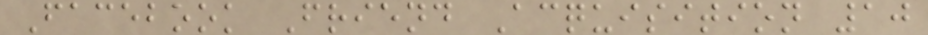Facebook Friend Acquisition 10
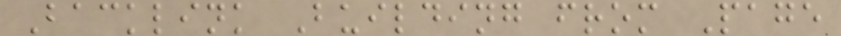Backlink Building from Page
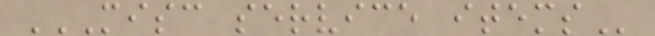MISC SERVICE ITEMS
